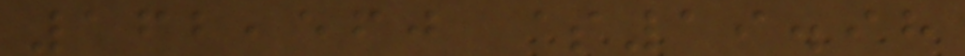162,560 $19.98
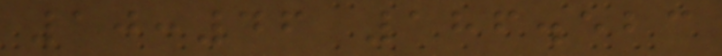10:46 186.523
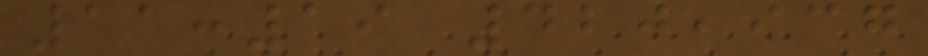11:19 420,937
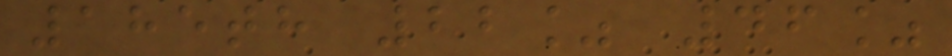185th 22% 46%
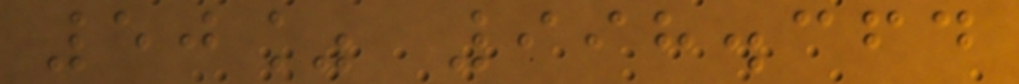50% 998.364
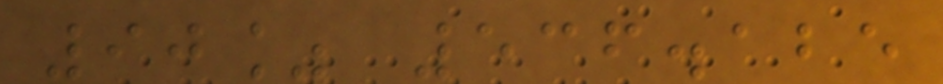90% 536.125
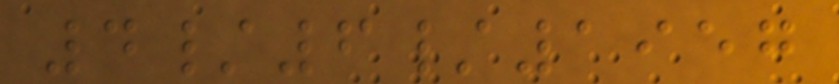4/6/1957
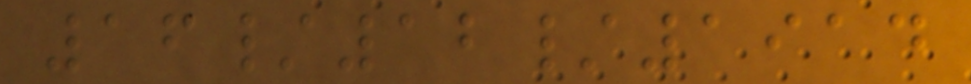16/12/1914
